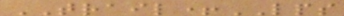TRAIL+LPS
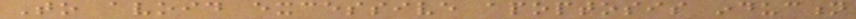To avoid excessive apoptosis induction
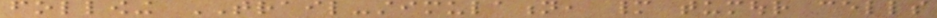following TRAIL-stimulation, many tumour cells
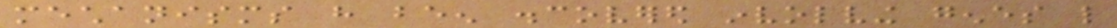mechanisms have been discovered involving genes like
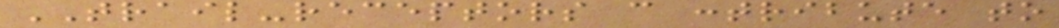TRAIL-receptors can contribute to
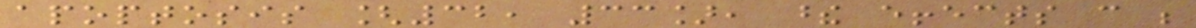apoptosis [32, 33], these effects can be
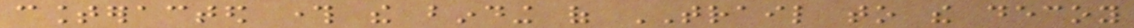counteracted through the binding of TRAIL to the decoy
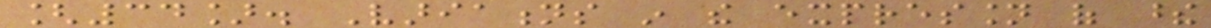[34]. Variations in the expression of these
